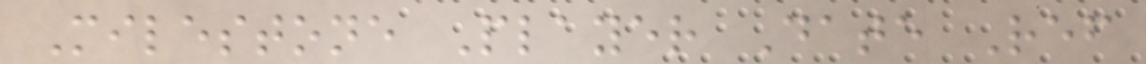Milestone Player Date Ref
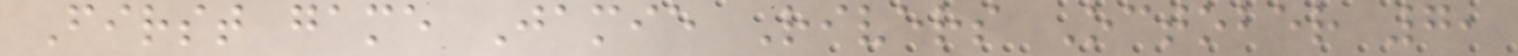First game Jamie Rivers October 7,
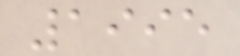1995
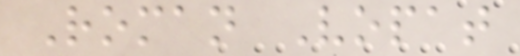Roman Vopat
